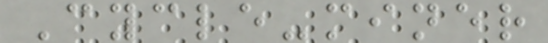Cycle-miner
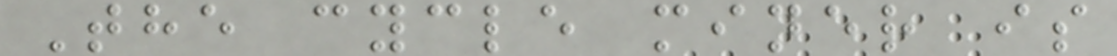The cycle miner is
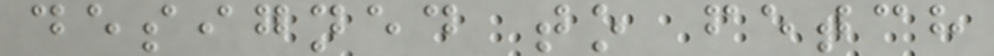designed to fetch
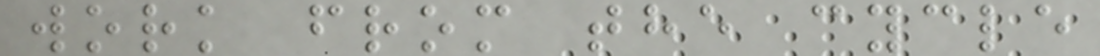work from the cycle
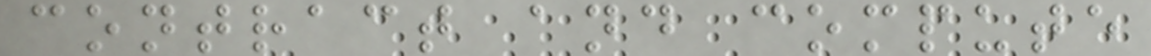contract and compute
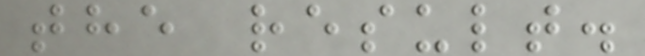the result.
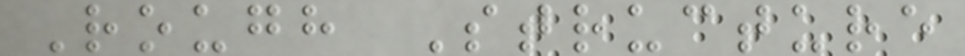Rough Structure
